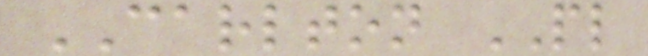CARLTON PL
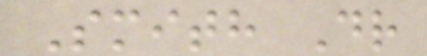Smith Dr
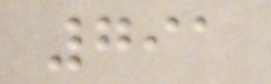791
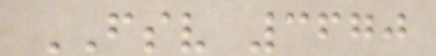FSV 3670
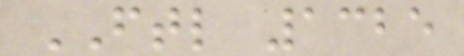FTL 1325
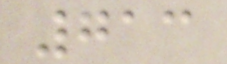713
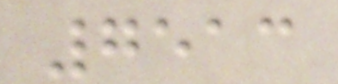7513
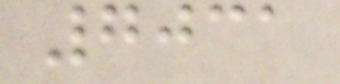7031
